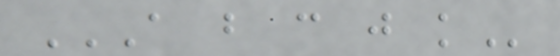A B C J K
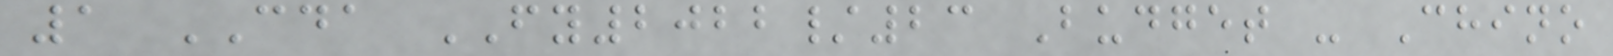1 CDA FY2022/23 Budget - Chino
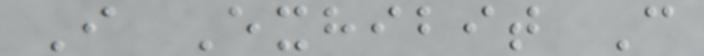I Exhibit C
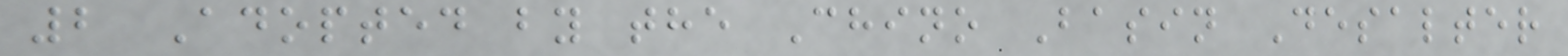2 Adopted by the Chino Basin Desalter
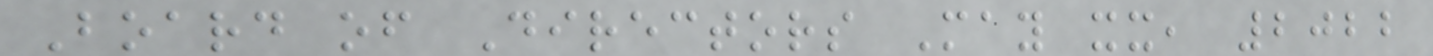Board of Directors May xx, 2022
